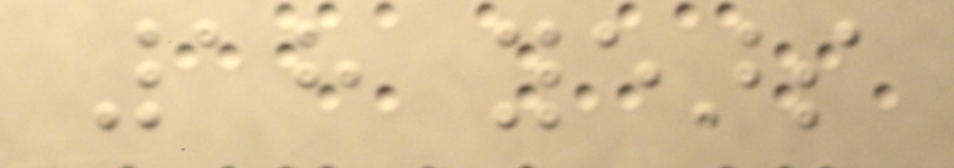18 years
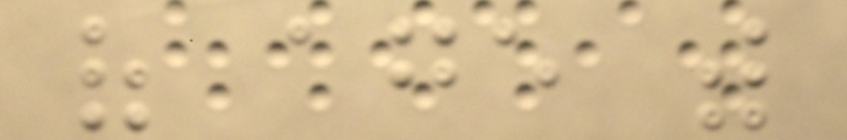of age with
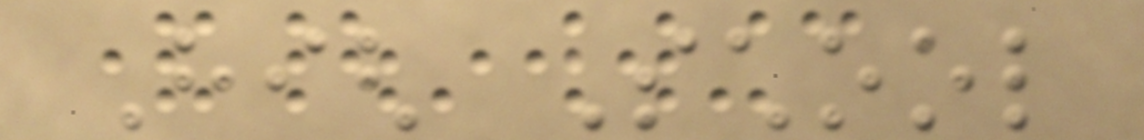High School
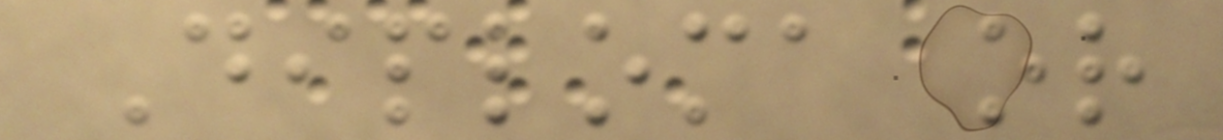Diploma or
